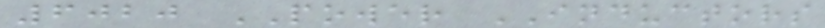6020 POWER INDUCTORS
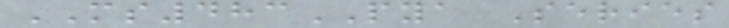MS483PYA Series
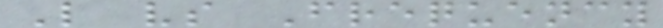L vs Frequency
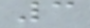3
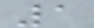1
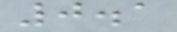0.1
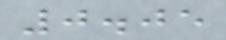0.05
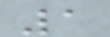1
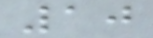10
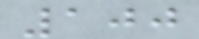100
